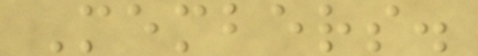Members.
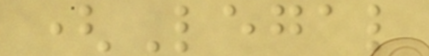(Legal
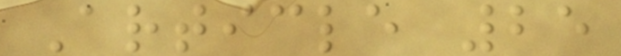Article 25
